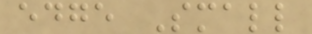edge Small
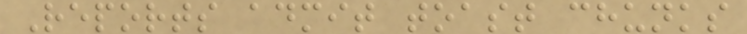Reports admit toast chunks
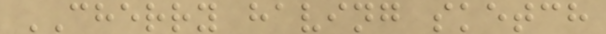CHERRY having sketch
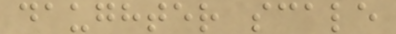daughter scale
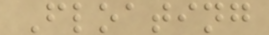Floating
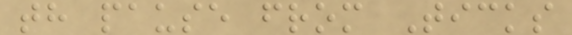th pause from Ticks
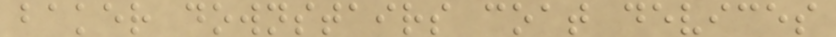baker downstairs coat devices
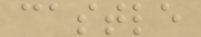castle
